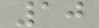10
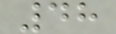48
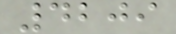4209
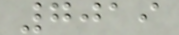7019
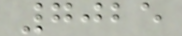7025
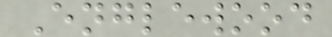Englewood
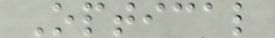Optical
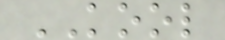KOOL
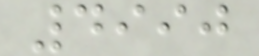4990
